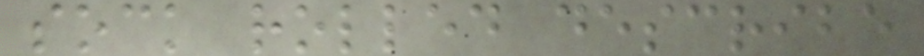sock rolled describe
